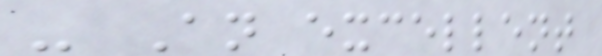- An excellent
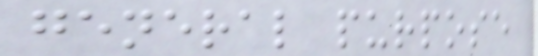general purpose
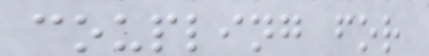coupling for
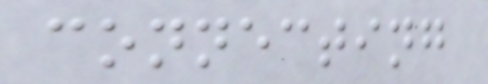connecting
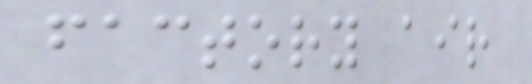factory air
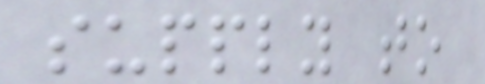supply to
